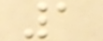1
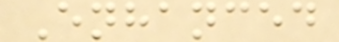Enhanced
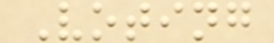Voting
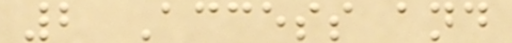2 Access and
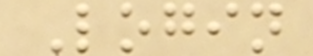Login
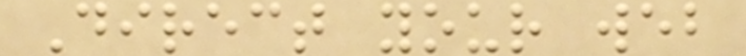Direct your web
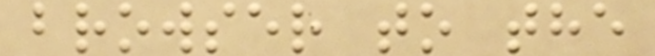browser to the
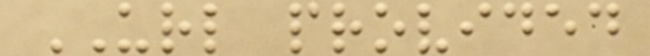URL provided
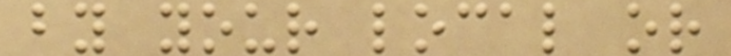by your local or
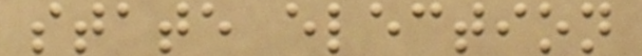state election
